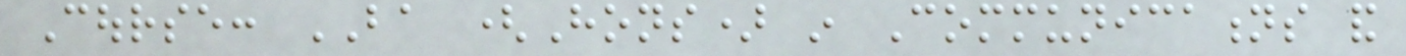Course: BA (Hons) in Communications and
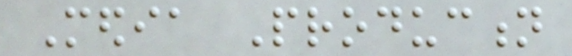Media Production
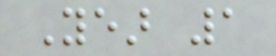Year 1
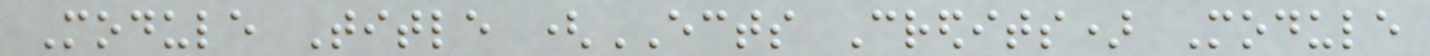Module Title (ECTS Credits) Module
